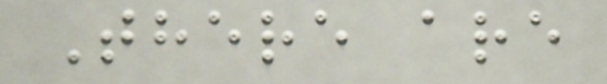There are
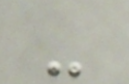-
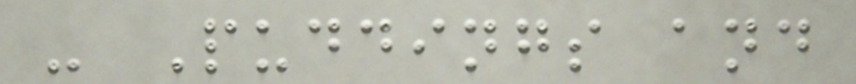- Puddings and
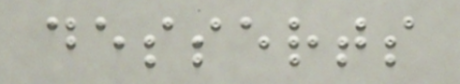desserts
